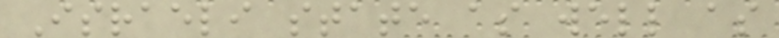Israeli state as well as
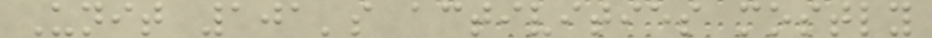Unit 101's activities mostly
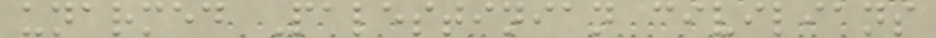unarmed Palestinian civilians
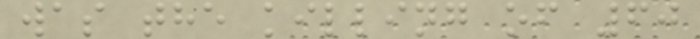was the killing of 60
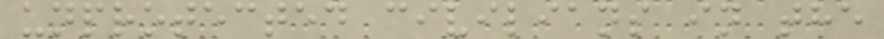unprotected civilians in the
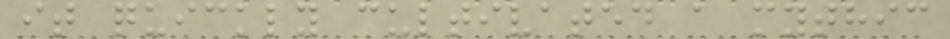it quickly cultivated a mythic
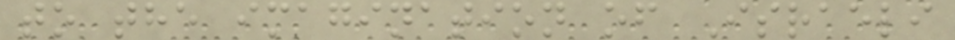to the imagination of Israeli
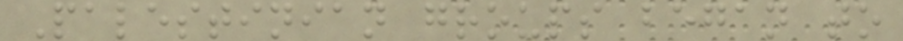Palestinian groups began to
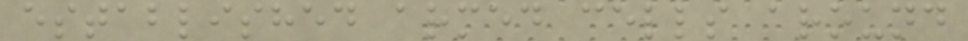established armed cells around
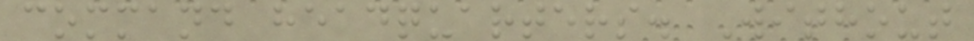command headquarters. Without
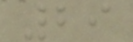29
